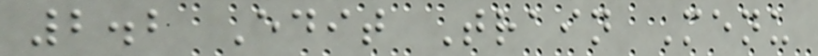2.2 Edit Train Menu
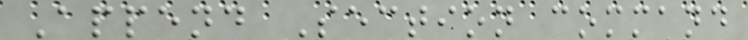Append Section command
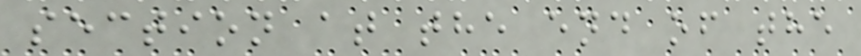section at the end of the
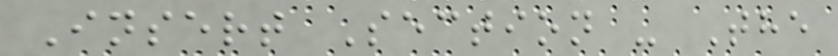Insert Section - The
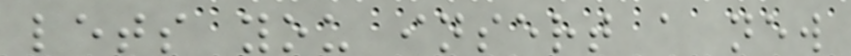lets you insert a new
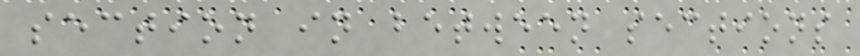section in between sections
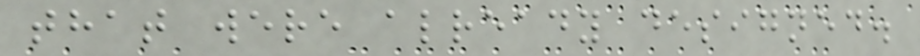that were already designed.
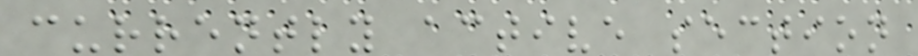currently active section
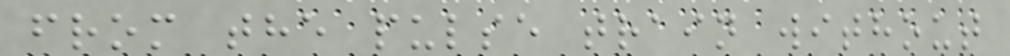from the pulse train without
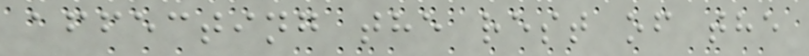affecting the rest of the
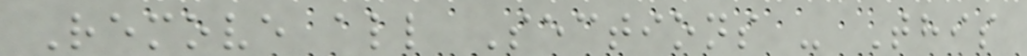Remove all Sections - This
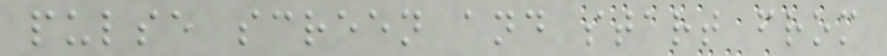pulse screen and start from
